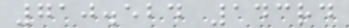710.524 143rd
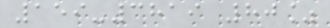159-3819 80%
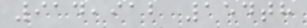914,912 154th
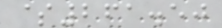$261.50
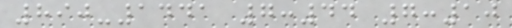890-1441 7:44 7:10
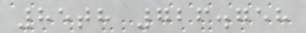85th 726.758
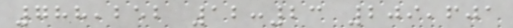788,252 12:23 209,601
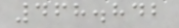468.842
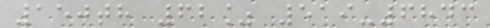150th 62% 519-6843
